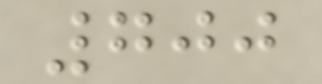700
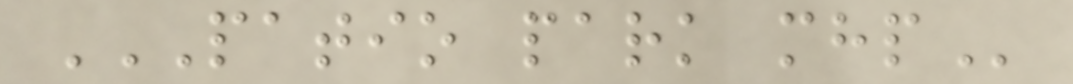PATIO PARK MHP
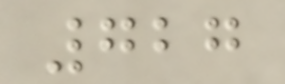727
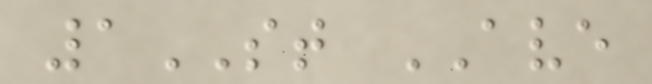1ST AVE
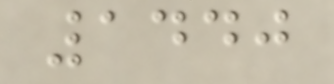1440
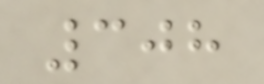308
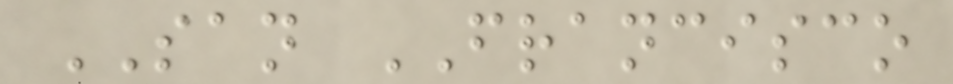SAN FRANCISCO
